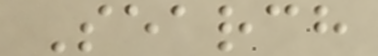Search
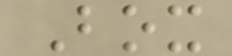Box
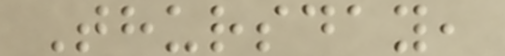Thursday,
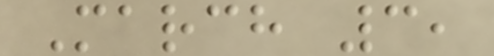March 3,
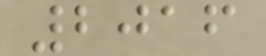2016
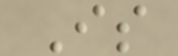Is
